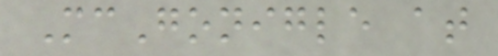McGonigle at
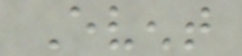Event
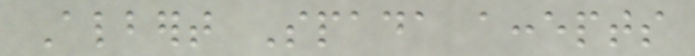Albert Spada accepts
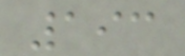193
